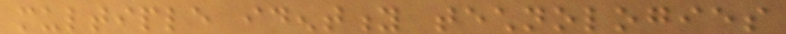multiple identity technologies
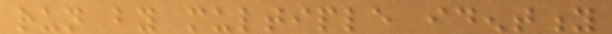run by multiple identity
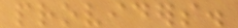providers.
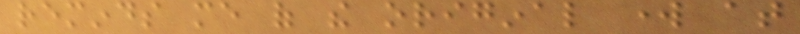reminds me of the original work at
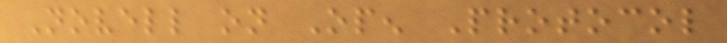Novell on Open Protocol
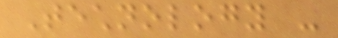Technology -
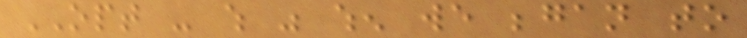OPT - which was when we began to
